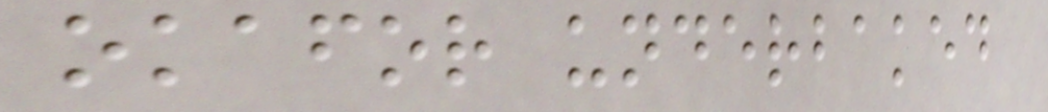okafor underbaked
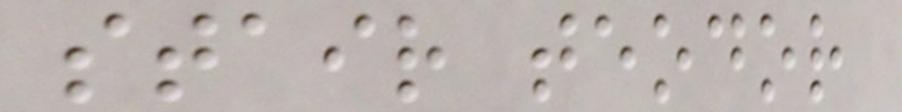stair teodor
